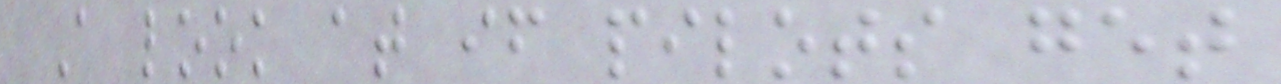A look at if pilots get
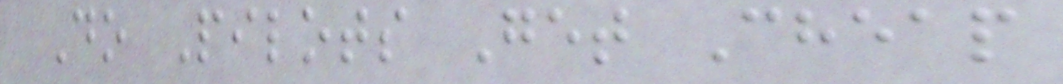Do Pilots Get Cheap
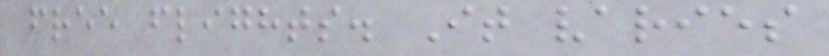free flights. It varies
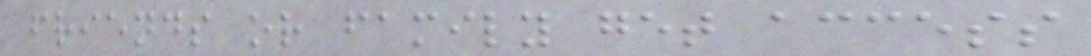friends or family get access
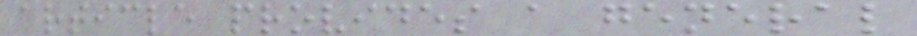article provides a general
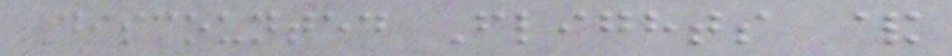Discounted Flights &
